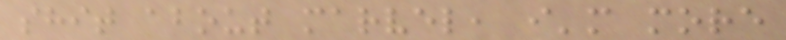shit about marvel, i'm more
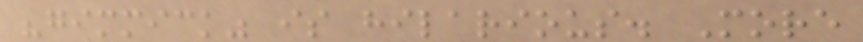"gimmick" is hilarious. More
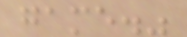game."
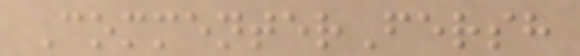CommenterFersh
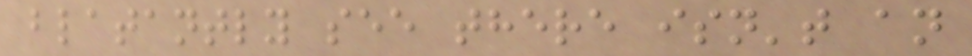blatantly see there isn't an
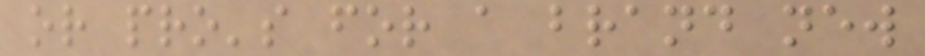or pro's for a brand new
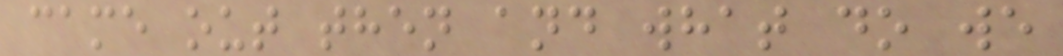came out then and what do we
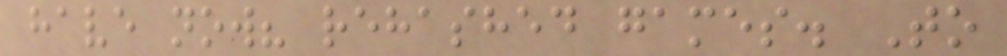have now? rehashed games. To
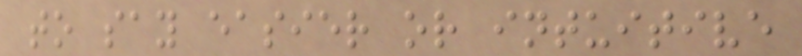to say easier or intuitive
